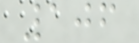106
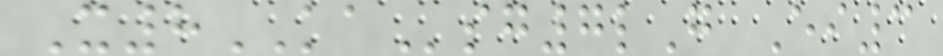X8KAsg7lG Ei3
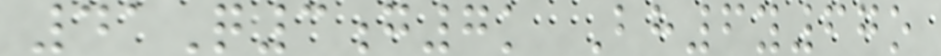41Q3g7k Bh6y67o
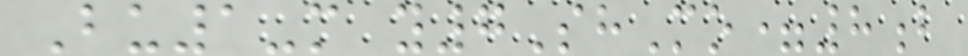Bu1-m y7ShMo=8b
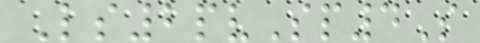Ls2pvSp4S
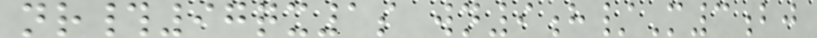nr#97qx1s wn9h/M3bj
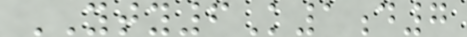YTY6K1d7
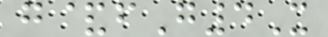g&fG4X
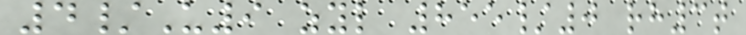4/U9 zyl 855/0 rh3t
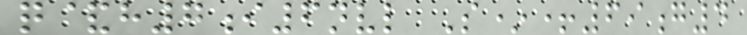q&h7i6nvl S*+69g4
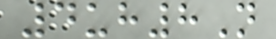4uh8N
